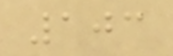103
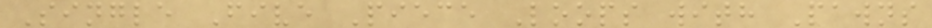Single Five Piece Loops with Pawns
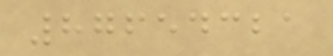87654321
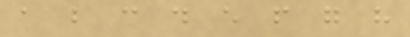a b c d e f g h
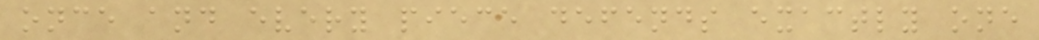once and every piece defends exactly one
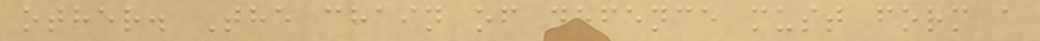other. The chain of defence must form a
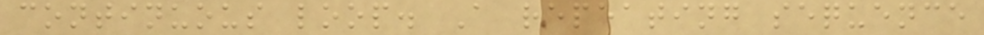continuous loop. A repeating sequence
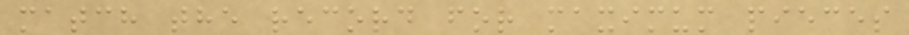match the record for maximum pieces
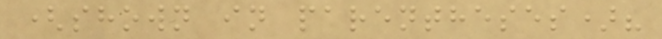(shown in parentheses)?
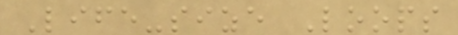Life-size Loops
